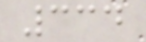334
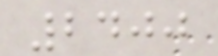2400
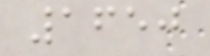1650
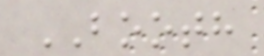BOOTH
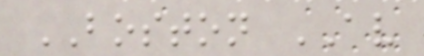BOSTON AV
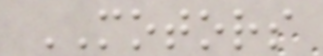MOTORS
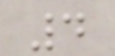4
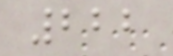222
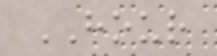HOUR
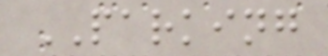PARKING
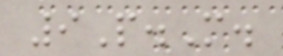9P.M.
